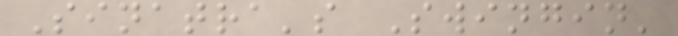Sinatra's Swingin'
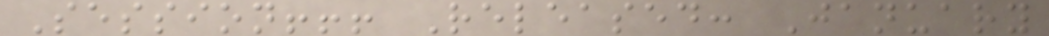Session!!! Released: January
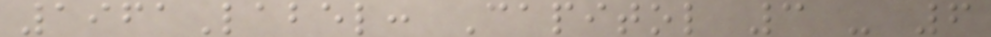1961Label: Capitol 3 - 6
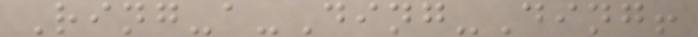Ring-a-Ding-Ding!
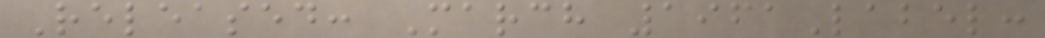Released: March 1961Label:
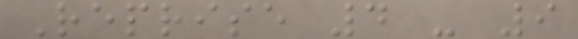Reprise 4 - 9
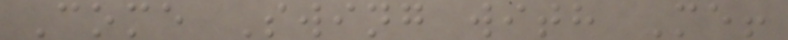Come Swing with Me!
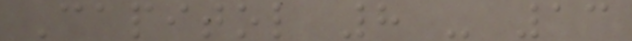Capitol 8 - 13
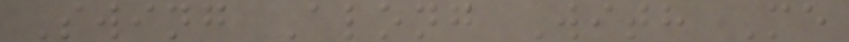Swing Along With Me
